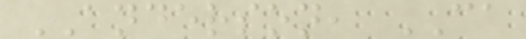ANDERSON, CA
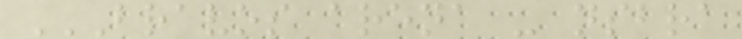BRAVOS ARENA - NSBRA
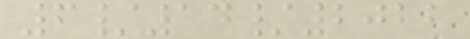6/14/2022
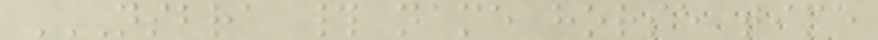NSBRA # NAME HORSE TIME
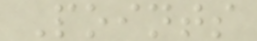Points
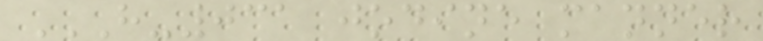H-031 JODINE MANNER
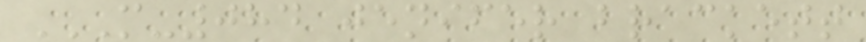M-084 JENIFER BRACKETT
